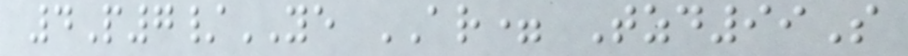4P7/YE AR= Tzd99S
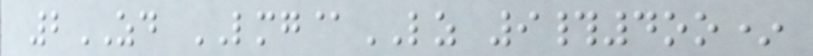2ZD LMG@LZ 9#4oo*
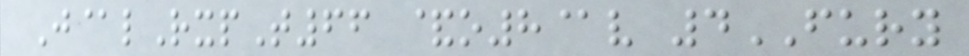J@lRxpT66 &o8@v 4FURY
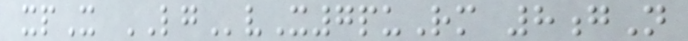xpX LGvX7puRm 8gN
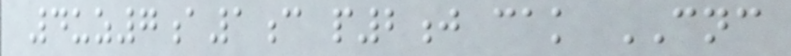4uz7a1c p2j cak CNC
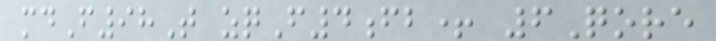mdF98T zqF4fb+ 6Qore
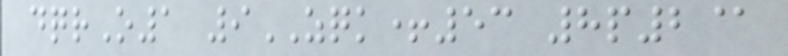dqrO1 9ZQK+53 8p2@
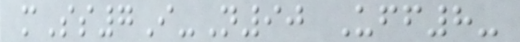mSs7I-N90 Uff8-
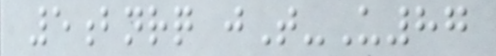5bnrq jT-U87
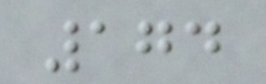174
